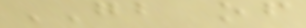GB of
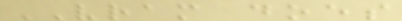VRAM does
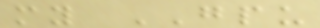my GPU
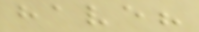have?
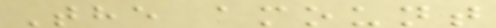The amount
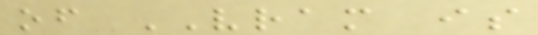of VRAM is
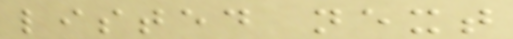listed next
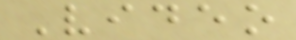Video
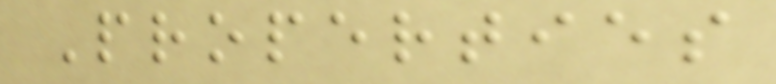Properties
